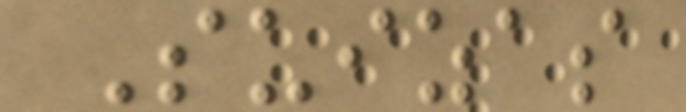Suizas
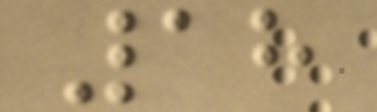18
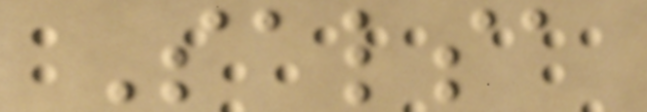Salsa
